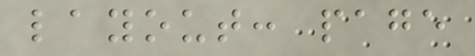layout: page
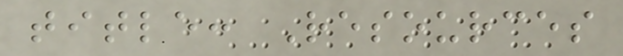title: Resources
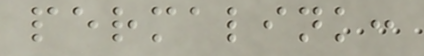permalink:
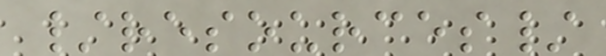/resources/
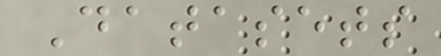Datasets
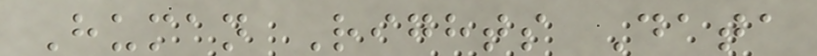Human Rights Data
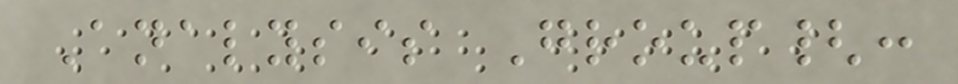Analysis Group{:
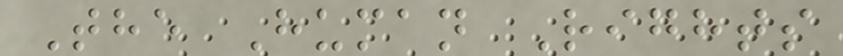The Human Rights
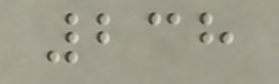238
